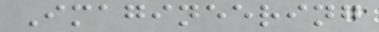Imagineering
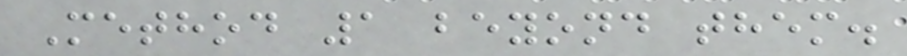Method 1 beyond them.
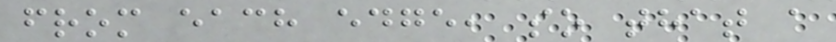from each edge, so that a
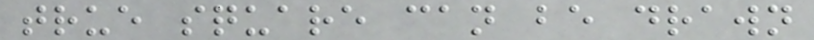true square can be drawn
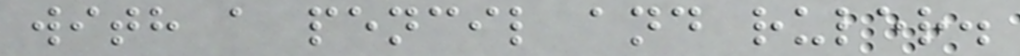with a pencil and ruler.
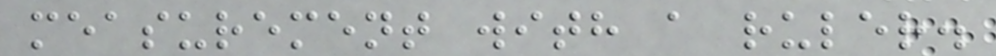measurement with a ruler.
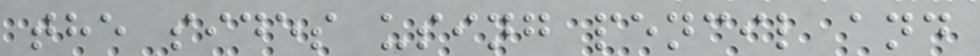the sides using pencil and
